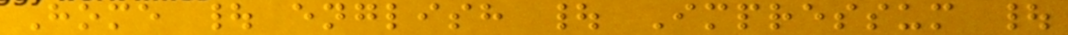Home | english | Impressum |
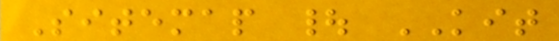Sitemap | KIT
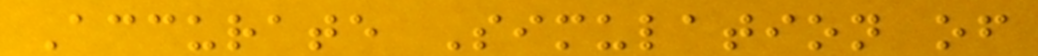Accurate Simulation of
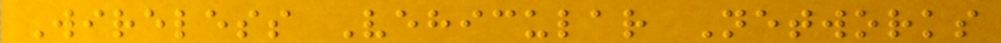Wireless Vehicular Networks
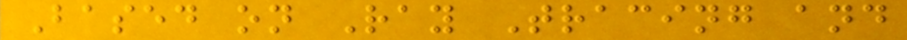Based on Ray Tracing and
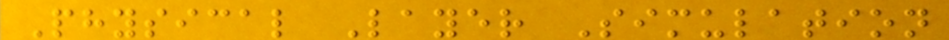Physical Layer Simulation
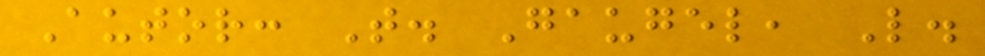Autor: T. Gaugel, L.
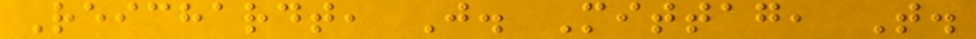Reichardt, J. Mittag, T.
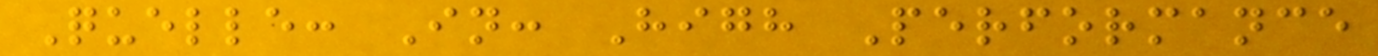Quelle: In: High Performance
